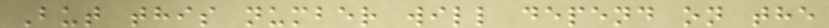But this number will depend on the
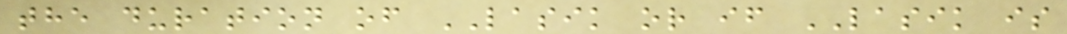the duration of LASIK or if LASIK is
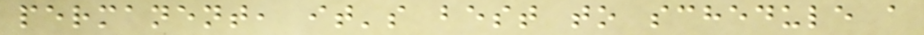permanent, it's best to schedule a
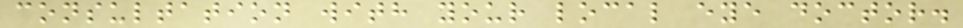consultation with your local eye doctor.
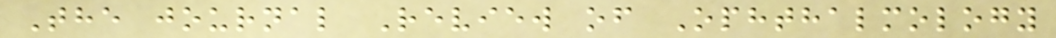The journal Review of Ophthalmology
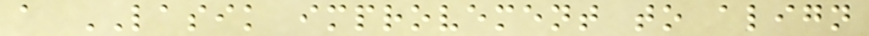a LASIK improvement to align
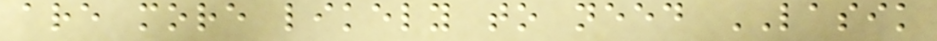are more likely to need LASIK
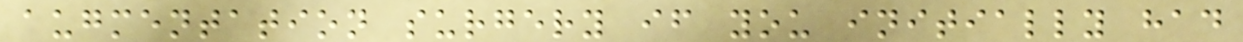augmentation surgery if you initially had
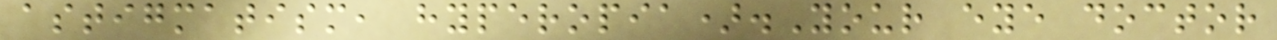astigmatism, hyperopia).Your eye doctor
